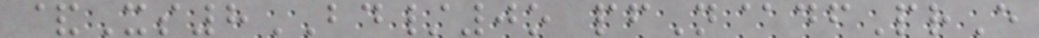&Xs8BD/0o pfN@dfPrE
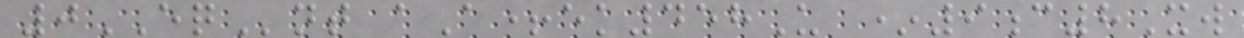0EQnt aA+ek458U *9c8Xw
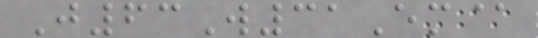J63W31Em@
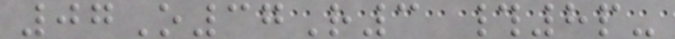07O37R3 #8p-
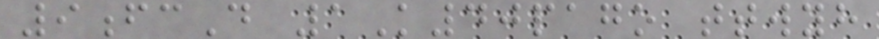9fcD 1K40pago ttwyh
